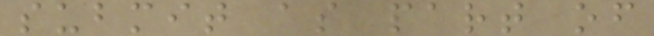submit as part of
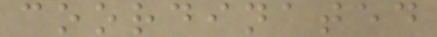coordinated
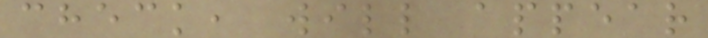check, will appear
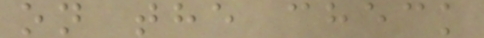on the check
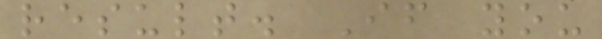result. If you
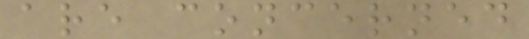are concerned
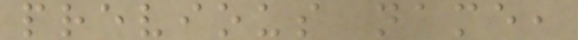previous name,
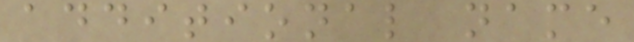additional name
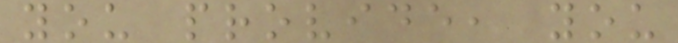you provide, you
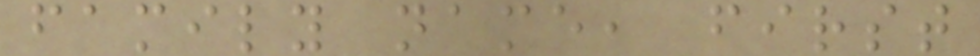family name, first
